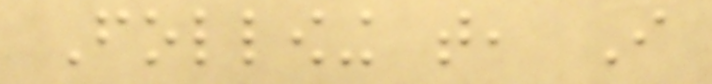Following that, I
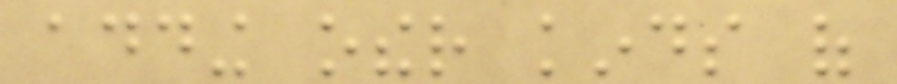adding other kinds of
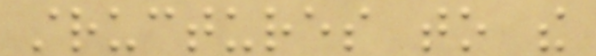structures to the
